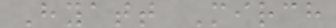Hyatt Mirch
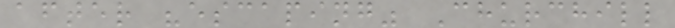after "escaping" Churchill
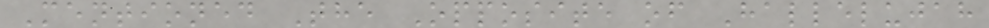Mentioned The Opposite of Hallelujah
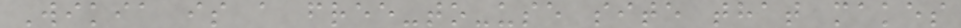Wikia is a free-to-use site that makes
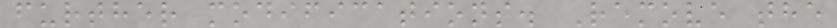further modifications. Remove the
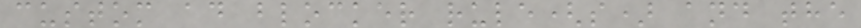custom ad blocker rule(s) and the
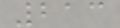213
